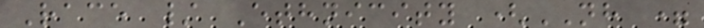Race / Ethnicity (NH =
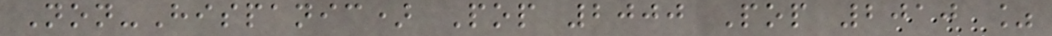Non-Hispanic) Pop 2000 Pop 2010 %
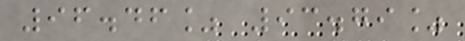96.46% 93.79%
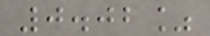0.02%
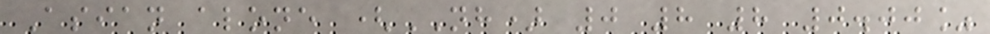Asian alone (NH) 0 8 8 0.00%
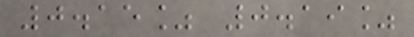0.15% 0.19%
